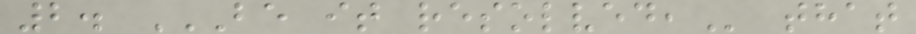2. BE IT RESOLVED, that
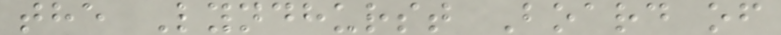the Lyndhurst Board of
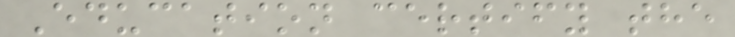Education certify the
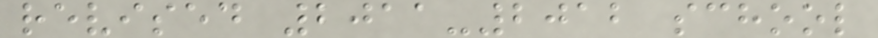revised 2011-2012 school
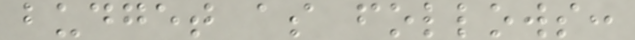budget as follows:
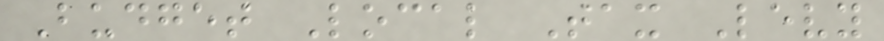Budget Local Tax Levy
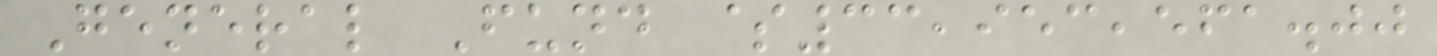General Fund $33,953,561.00
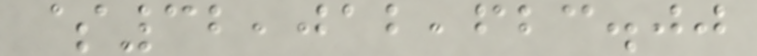$32,012,623.00
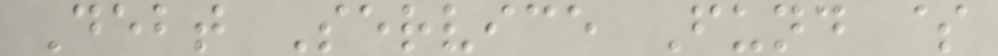Debt Service Fund $
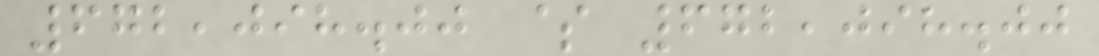672,098.00 $ 672,098.00
